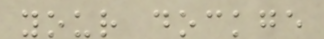your dockge
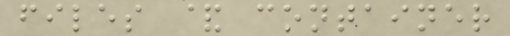files & container
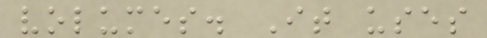volumes. It uses
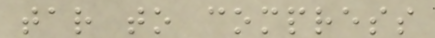tar to compress
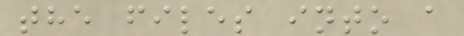the files into a
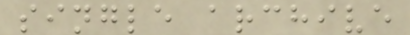single archive
